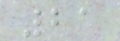21
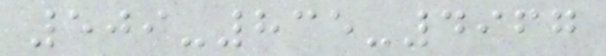509-835-4967
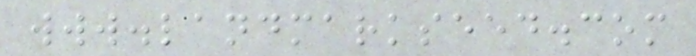www.landmarkseed.com
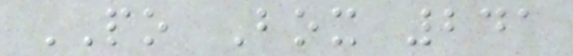PO Box 241
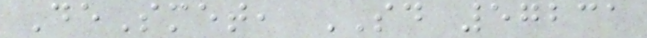DeSmet, SD 57231
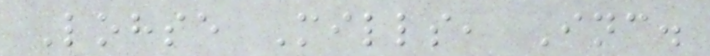Lohse Mills, Inc.
